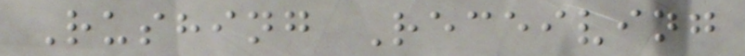Rushing Receiving
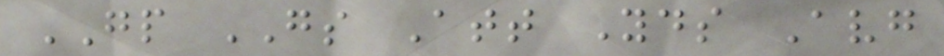GP GS Att Yds Avg
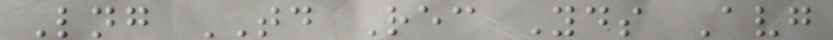Lng TD Rec Yds Avg
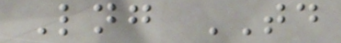Lng TD
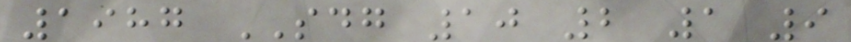1987 SDG 10 2 1 9
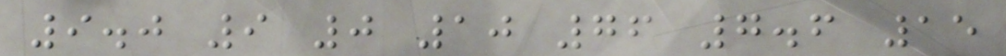9.0 9 0 10 76 7.6 15
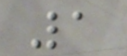1
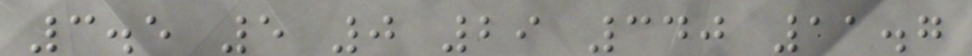3.5 5 0 29 340 11.7
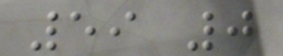59 0
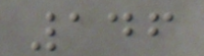146
